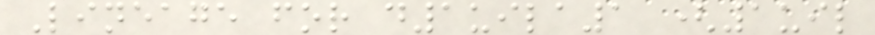Lineage for d1uila1 (1uil
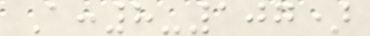A:8-107)
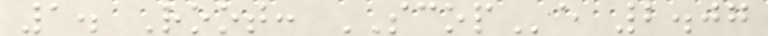1. Root: SCOPe 2.07
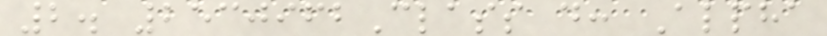2. 2530962Class d: Alpha
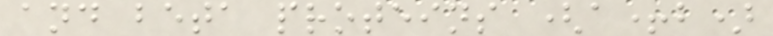and beta proteins (a+b)
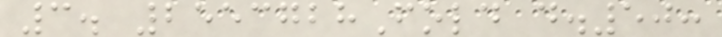3. 2553728Fold d.50:
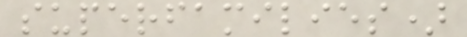superfamilies)
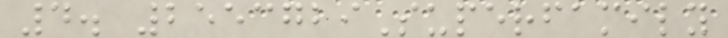4. 2553729Superfamily
